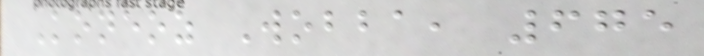Koneoz Wobba, 675
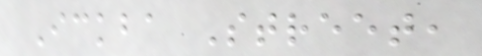Ickba Street,
